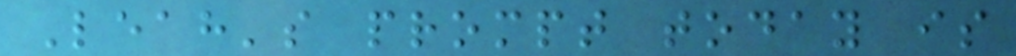Leah's prompt today is
